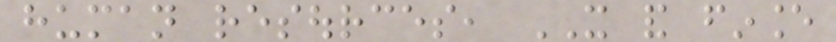human resources, IT and finance
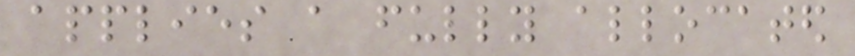applies a fully allocated
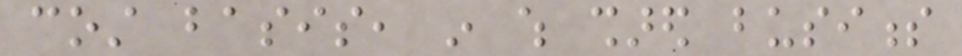cost basis, in which shared business
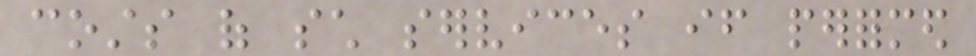costs of such services if performed
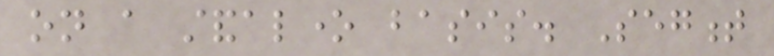on a standalone basis. Segment
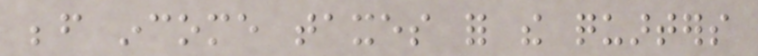before income taxes for the quarters
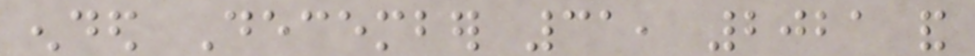ended December 31, 2021 and
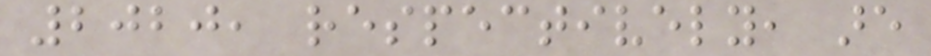2020, respectively, are
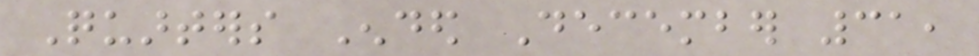Quarters Ended December 31,
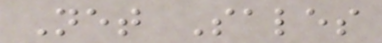Net Sales
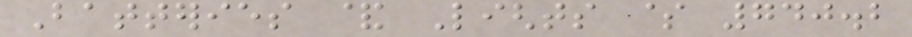Batteries & Lights $ 740.2
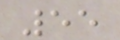55
